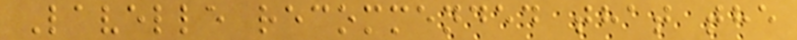Lavelle recommended that the
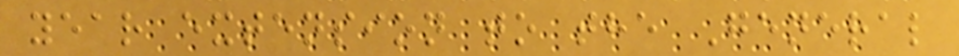year extension to the General
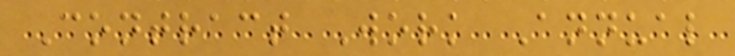Contract Work Annual
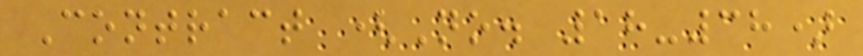Contract (No. 18-38)
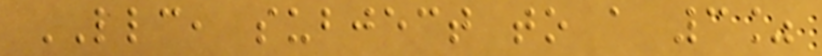LLC, subject to a 3%
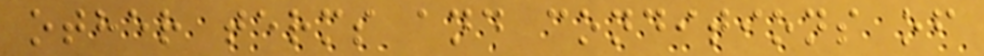other terms and conditions of
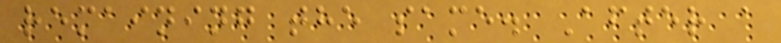remaining the same. After a
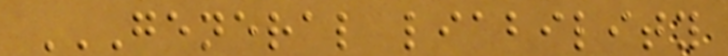GENERAL LIABILITY
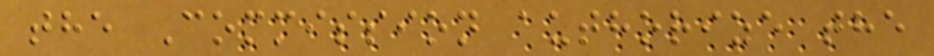the Commission authorize the
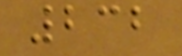232
